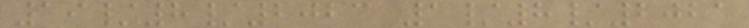19/8/2023 1/8/2021
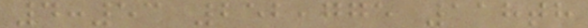4:53 252,775 118th
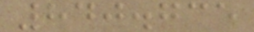840.735
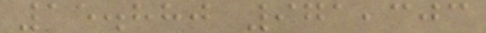15.880 971,303
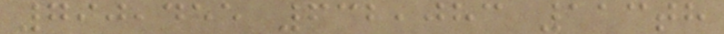790,455 632,083 113th
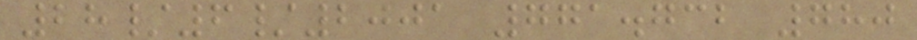28/6/2001 771.732 780
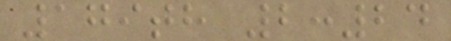179th 2:24
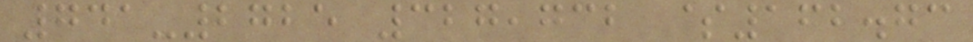741-2725 327,732 $162.73
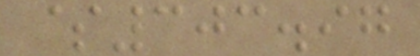$303.97
